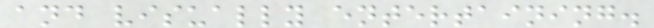and visually entertaining.
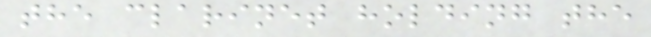the clarinet holding the
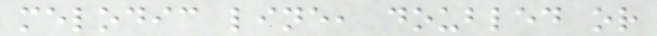melodic line, doubled or
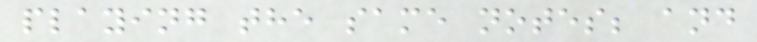playing the same notes; and
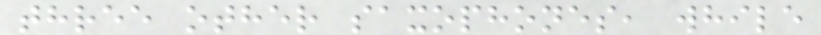three other saxophones, while
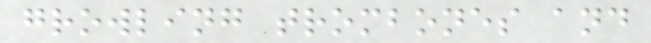growling trombones and
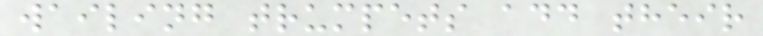wailing trumpets add their
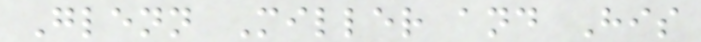Glenn Miller and His
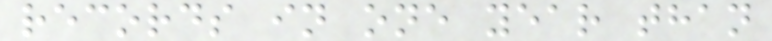records in one year than
